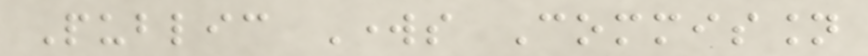Public Works Commission
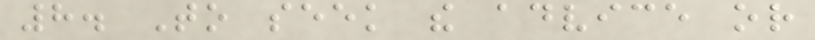8. To seek the advice or
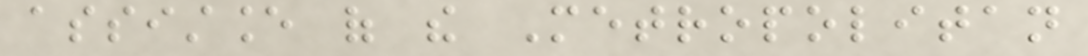assistance of the Metropolitan
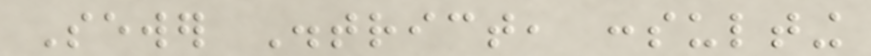Sewer District, consulting
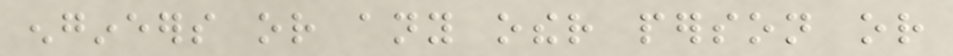engineers or any other person or
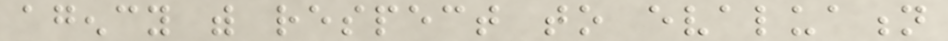agency with respect to evaluation
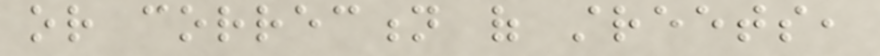or correction of streets,
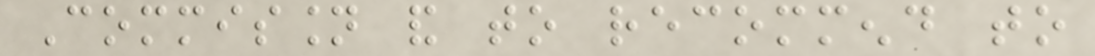Commission and to recommend to
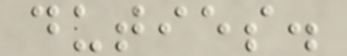duties.
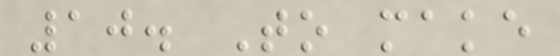10. To make
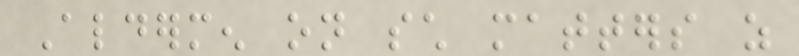Aldermen on such matters as
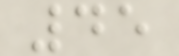45
